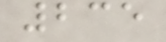235
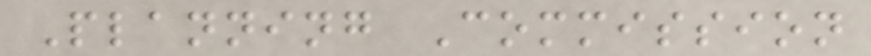Planning Commission
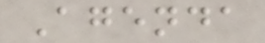Agenda
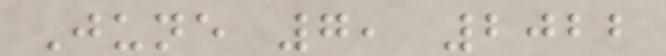June 7, 2022
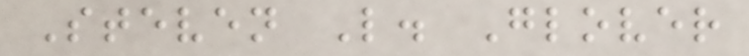Steven L. Glover
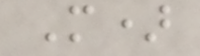M)
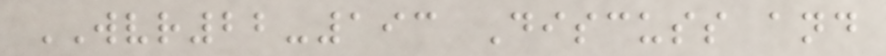WVR22-193 Discuss and
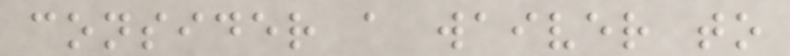consider a waiver to
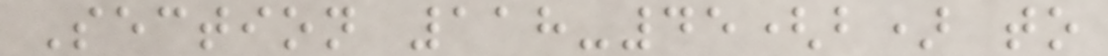Section 118-45(b) to
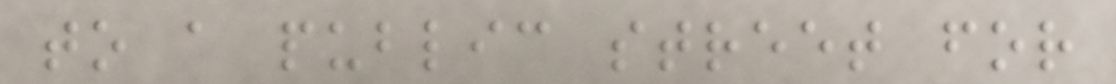to a public street for
